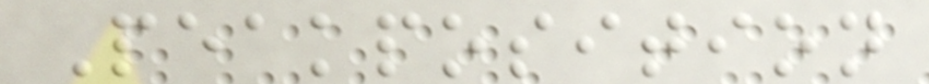Peakposition
